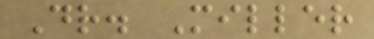Dr. Miller
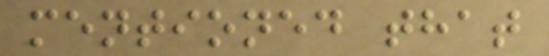mentioned that
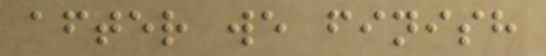after we finish
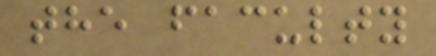the faculty
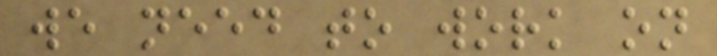we need to work on
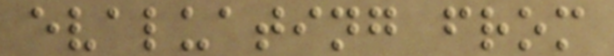evaluating from
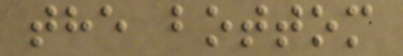the bottom
